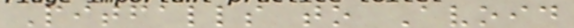Pitfalls to Avoid
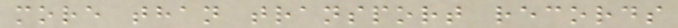more than transport records
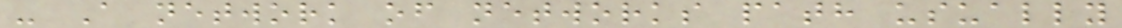- A network of networks path usually
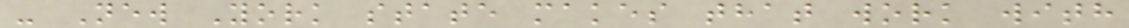- New York state makes that work with
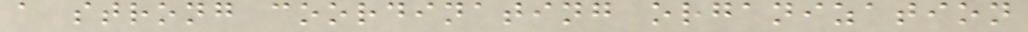a strong coordinating organization
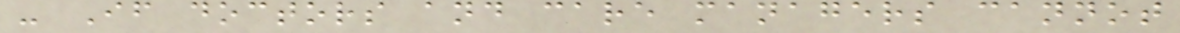- If doctors and care managers cannot
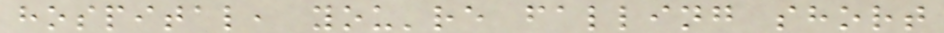hospital, you're falling short
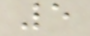5
